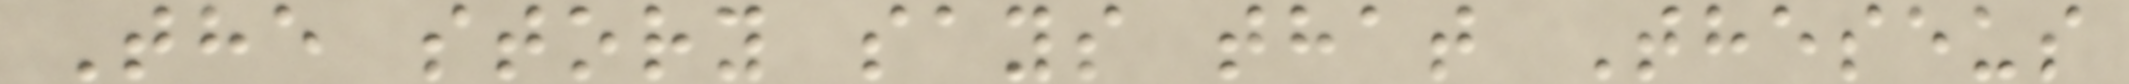The story says that Theseus
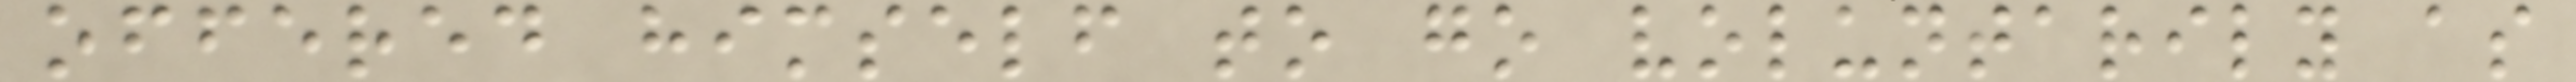offered himself to go voluntarily as
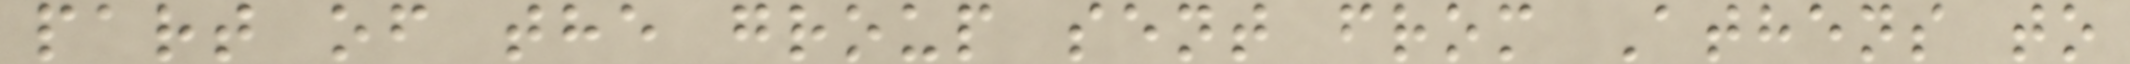part of the group sent from Athens to
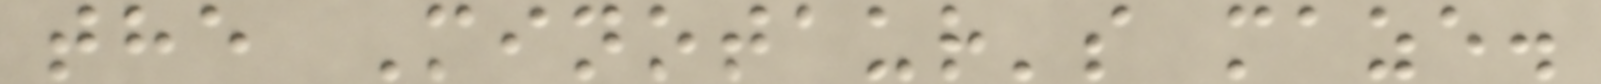the Minotaur's maze.
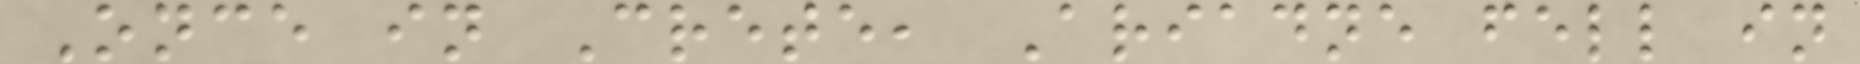Once in Crete, Ariadne fell in
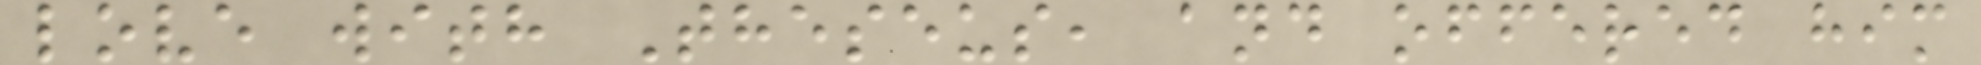love with Theseus, and offered him
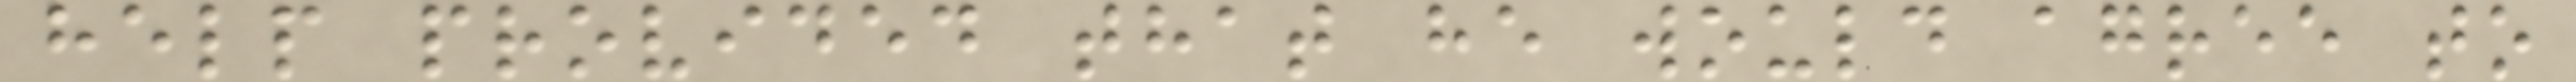help provided that he would agree to
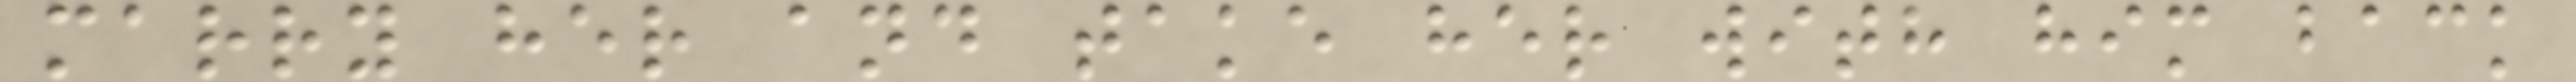marry her and take her with him back
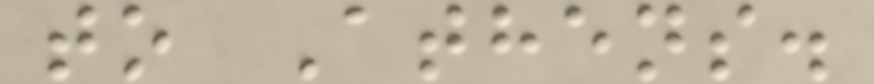to Athens.
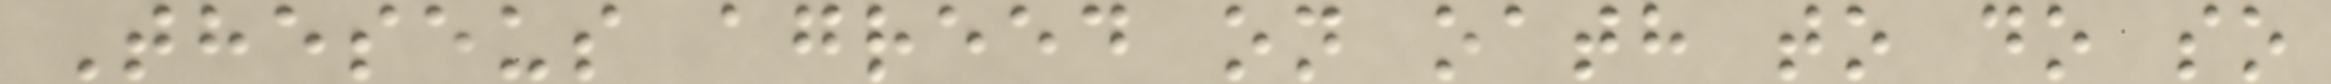Theseus agreed on oath to do so
